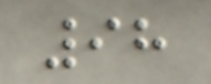98
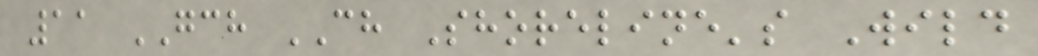11 GCH CH Shoreline's Wild
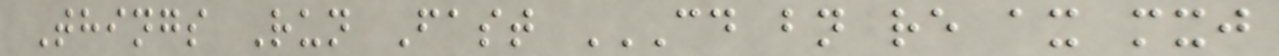Things Run Fast CD BN RE AX MXJ
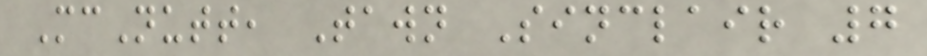McNutt, Tawn Sinclair 7
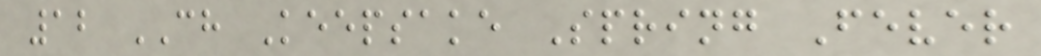12 CH Keepsake Spring Fever
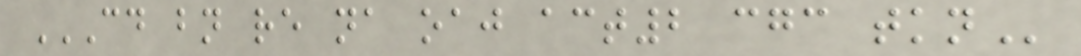CD BN RE NA OAJ ACT2 CGC TKN
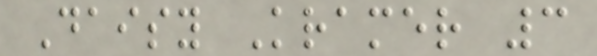Daisy Kramer 3
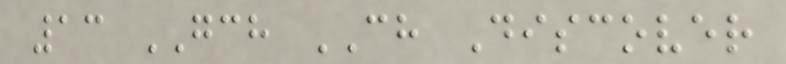13 GCH CH Discover
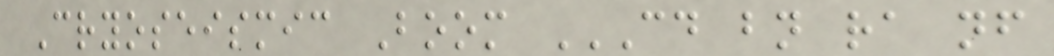Cryoseismic Boom CD BN RA NF
